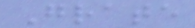Grate
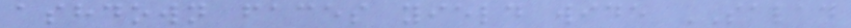ashdown faces yield wide SALAD
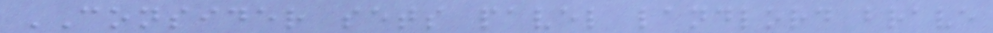CONSIDER sets pavel landlord brave
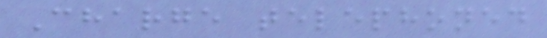Charge telephoned
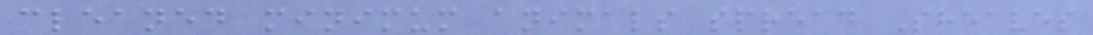cleaned minimum animals spread Sheaves
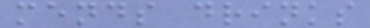mends drinks
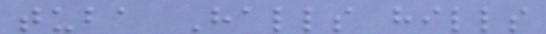tuba Halls hills
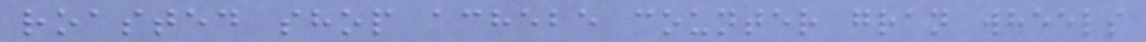roasted shop achebe counter gran wheels
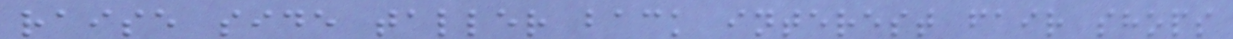raise side taller back interest fair shops
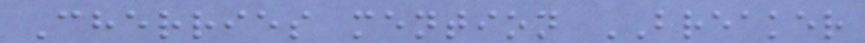Cherries mention BREAKER
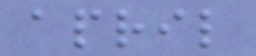april
